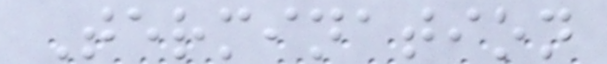Termination
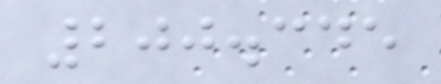200.345
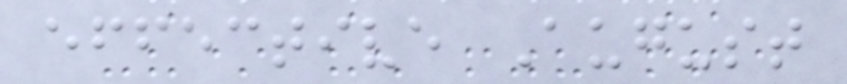effective August
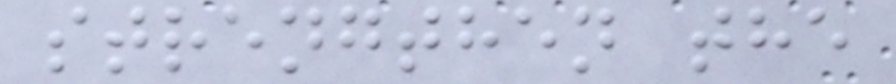strengthen the
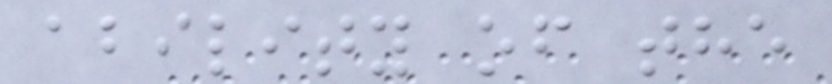ability of the
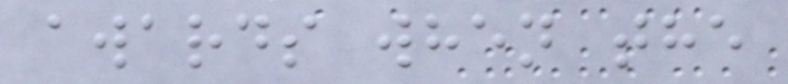awards when the
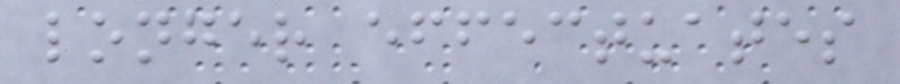longer effectuates
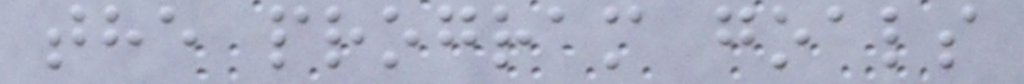the program goals
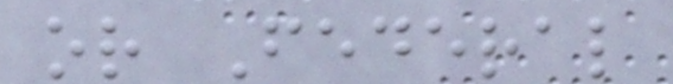or Federal
